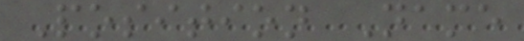Position Name
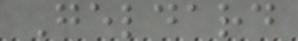Geldard
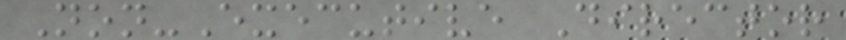Non-Executive Director
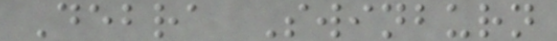Debra Swinburn
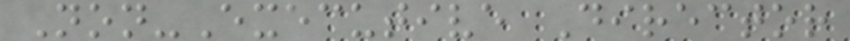Non-Executive Director
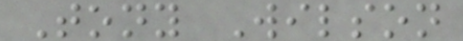Tony Wilson
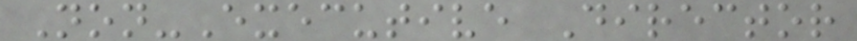Non-Executive Director
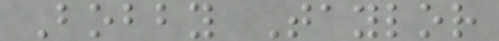Bobby Taylor
